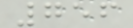756
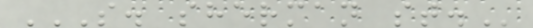S. SHERMAN ST.
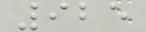925
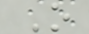O
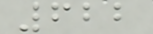622
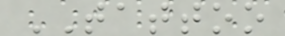TATTOO
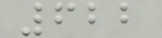622
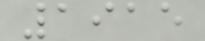1915
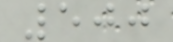500
